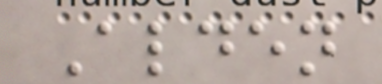Alden
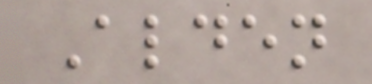Alden
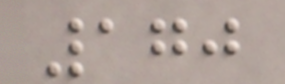170
